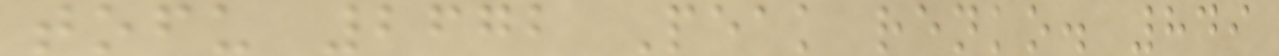tofu 2672 Peak renko. 849
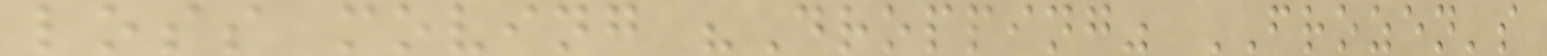loss moving "Dropping" FROZEN's
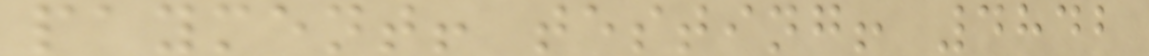payment! testing! 4842
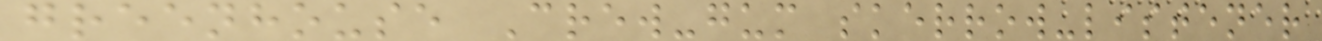greenhouse Crew-gum skerrow-listener
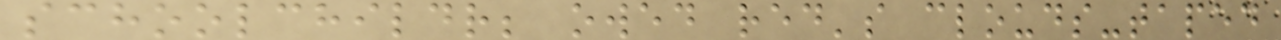schoolchildr; owed red's clouds-taped
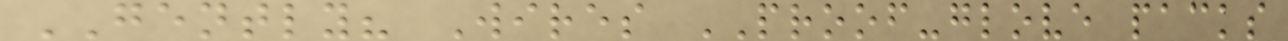GENTLY? Wires PROOF-glove packs
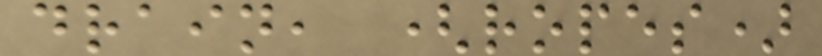drain, (ropes)
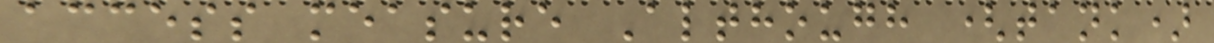access measure Although (tank)
